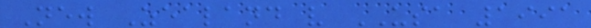New Zealand v USA 1991
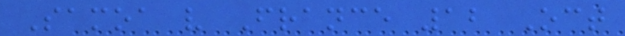Samoa v France 12 Oct
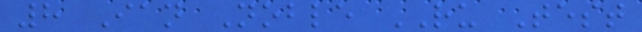8 Ian Noble RU Test
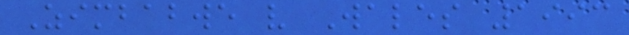Zimbabwe v Wales 1993
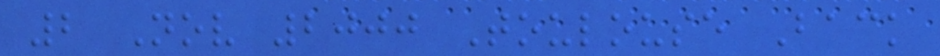2 Nov 2000 Toulouse Back
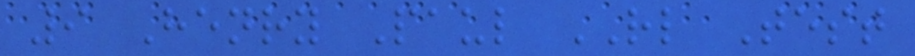9 Henry Paul RL Test
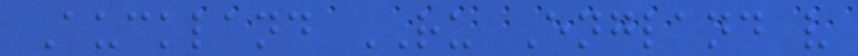Auckland RU England v
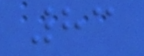83
